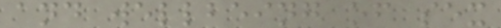and wellbeing of sex
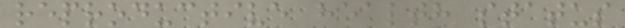reproductive health status
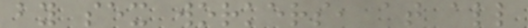by sex workers, at all
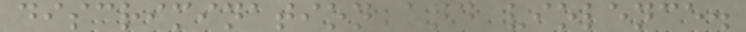discrimination and violence.
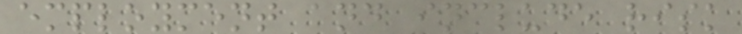employment and include risk
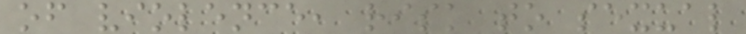of violence, risk to sexual
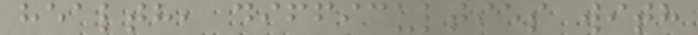health, difficulties with
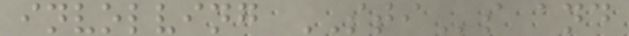involving STIs and
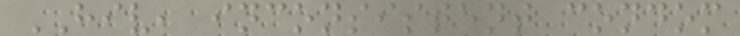HIV, inconsistent condom
